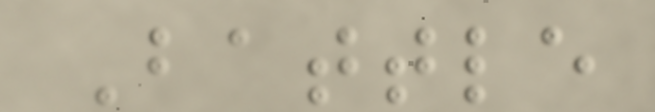Battle
